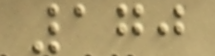170
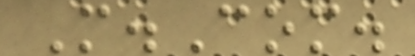M.Com.
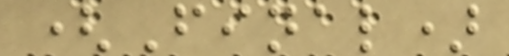(Final)
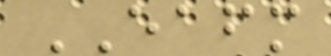EAFM
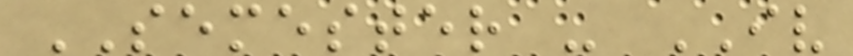SEMESTER - IV
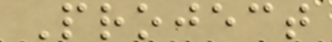Project
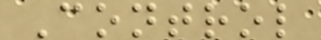Control
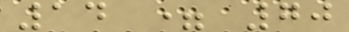14 = 70
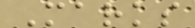Marks
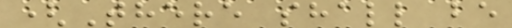(There shall be
